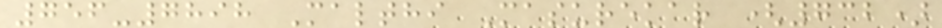756-7898 Malthi Masurekar (732)
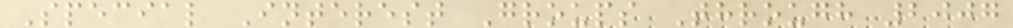Special Interest Groups Through 2007
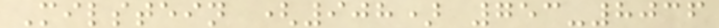Milstein (908) 753-8036
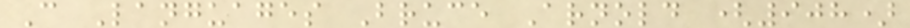C Languages Bruce Arnold (908)
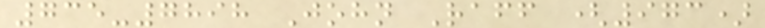735-7898 John Raff (973)
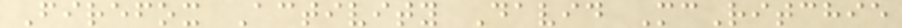Firefox Activity David McRitchie
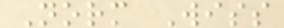Norm Wiss
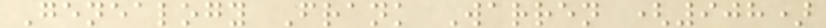Genealogy Frank Warren (908)
